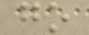go
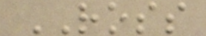ROSS
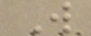W
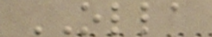OLLA
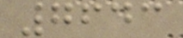7643
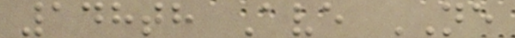148th Ave NE
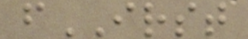fIRST
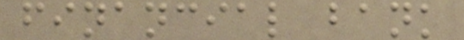financial bank
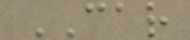CAR
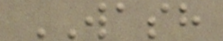WASH
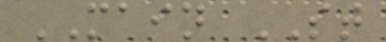MAIN ST
